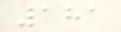181
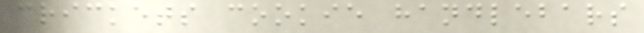crickets cookie handlebars
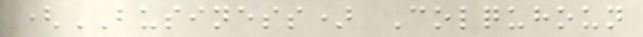(BUSINESS) Colquhoun
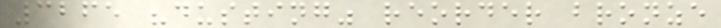3265 "dusting" reorder bronze
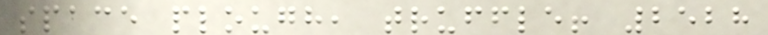space plough, truffle! 2528
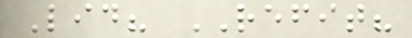Lid? REFIT?
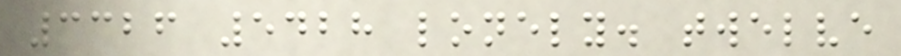3326 5428 lonely. twelve
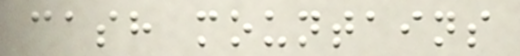cash mountains
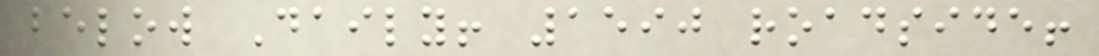below Daily! 1590 roadside!
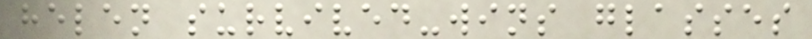helen survived-wins glasses
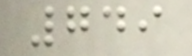749
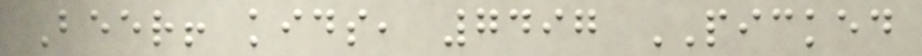Beer! kids, 7497 PICKED
